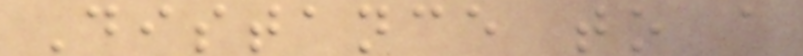Distance to a
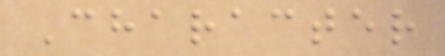Character
